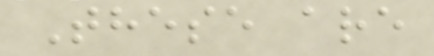These are
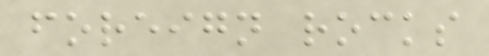foreign rocks
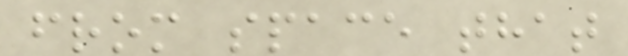from space that
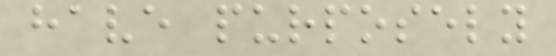have purposely
